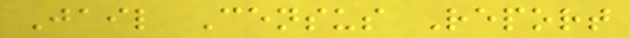Jail Census Report
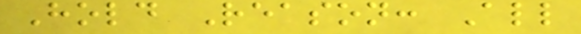Hold Reason: All
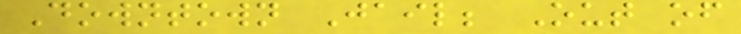Downtown Jail; Out of
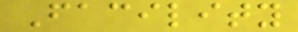Facility
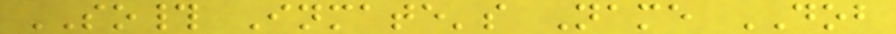SO# Inmate's Name DOB
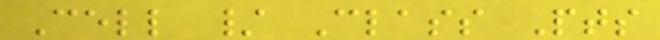Cell / Class Pts
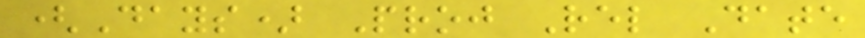(Days) Proj Rel Date
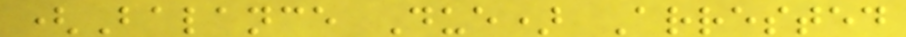(Balance Due) Arrested
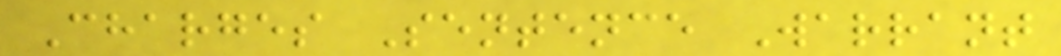Charges Sentence Warrant
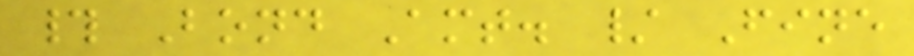# Bond Amt. / Fine
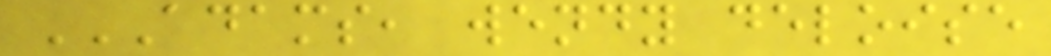ADAMS, WENDY DELOISE
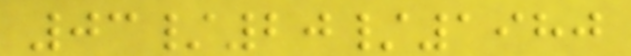03/20/1980
